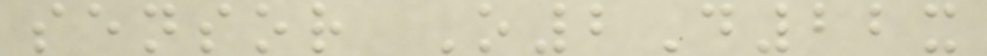sensor O2D22x
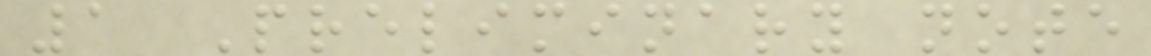1 Preliminary note
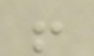!
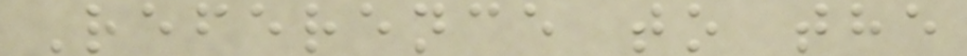Reference to the
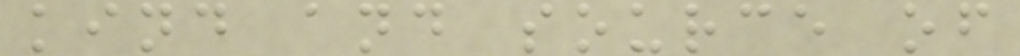kind and source of
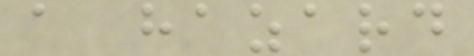a hazard
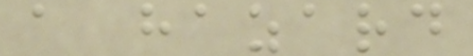a hazard
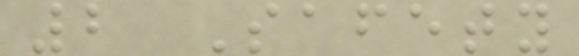2 Safety
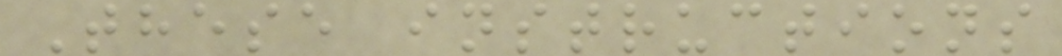These instructions
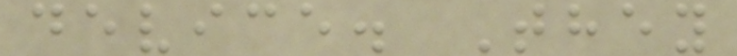device. They
